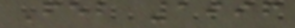Feb 1996
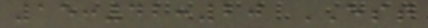15:42:20 EST
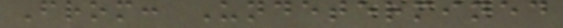From: Undetermined
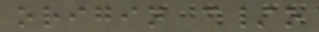origin c/o
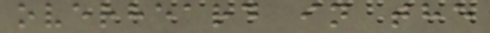overheard in the
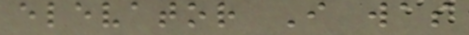elevator I was
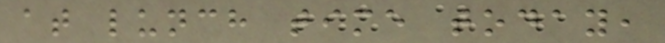at lunch time today,
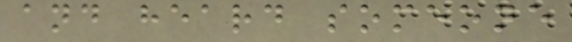and heard someone
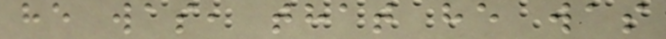he was, that he was
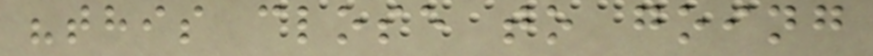"this close to going
